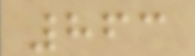863
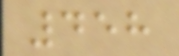458
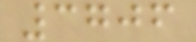3706
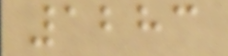1283
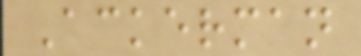Ackerman
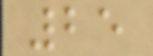25
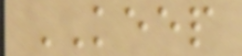KEEP
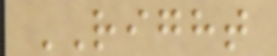RIGHT
